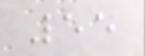55
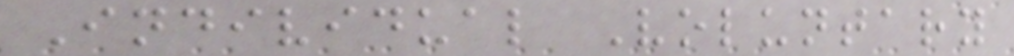Individual Voluntary
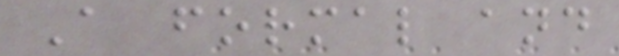A formal and
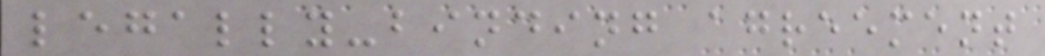legally-binding agreement
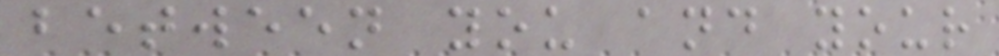between you and your
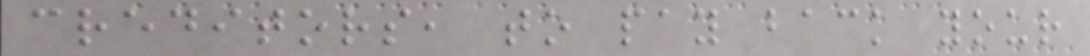creditors, to pay back your
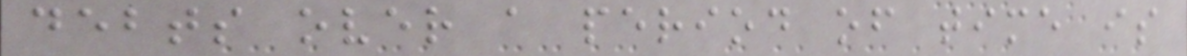debts over a period of time is
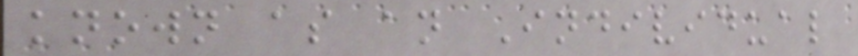known as an Individual
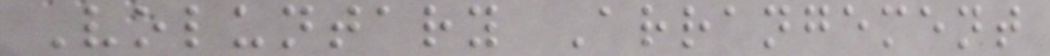Voluntary Arrangement
